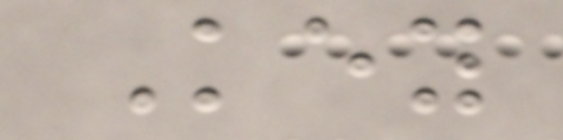Key
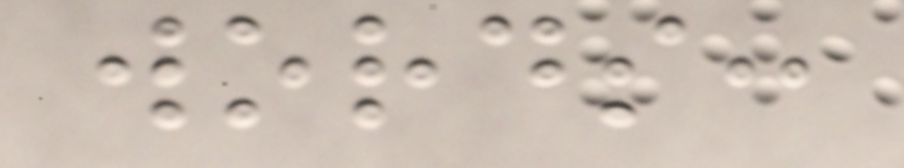words:
